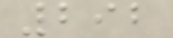292
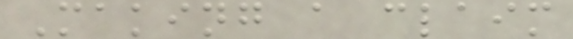Making a claim
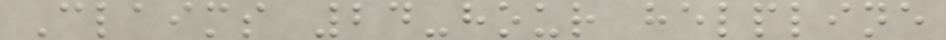Claims 24-hour helpline
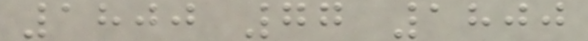1800 77 1800
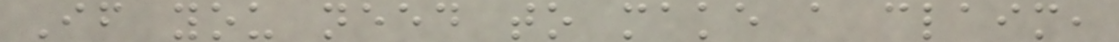If you need to make a claim,
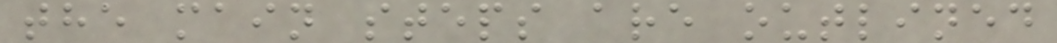the main steps are outlined
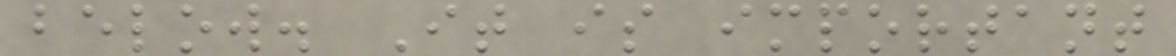below. It is important
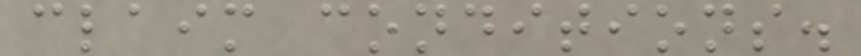claim conditions.
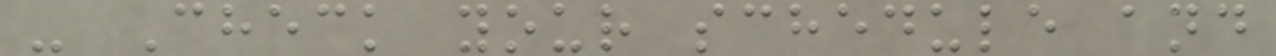- Check your schedule and
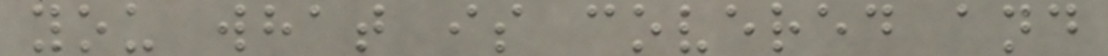you what is covered and
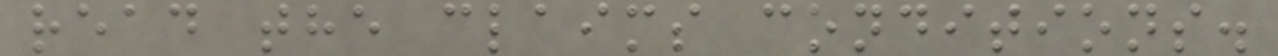read the claims conditions.
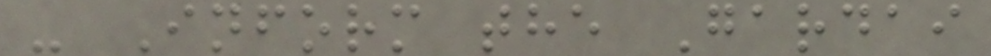- Inform the Gardai
